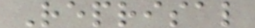Reprisal
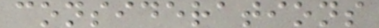considerations
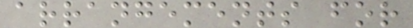arrangements for
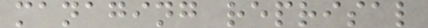managing reprisal
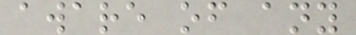aware of any
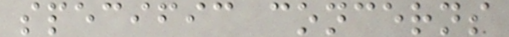specific concerns
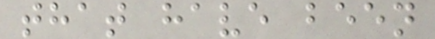that have been
